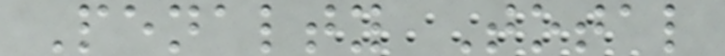Penalty Total
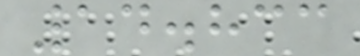14.833
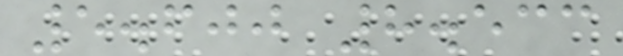5.600 8.533
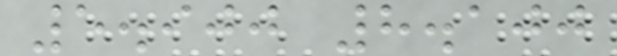5.900 8.100
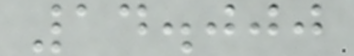14.000
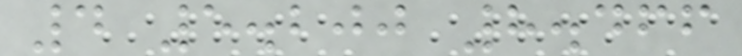4 5.200 8.466
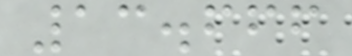13.666
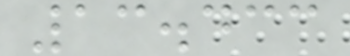13.433
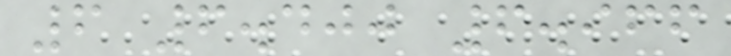6 6.400 6.966
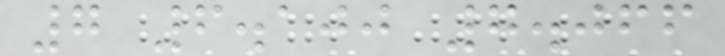7 6.100 7.066
